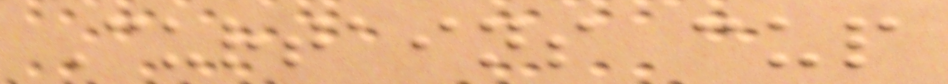Curtains cup
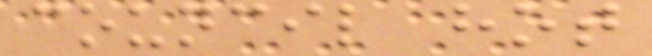council hot
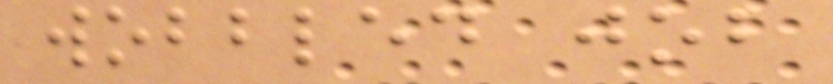wobbled job
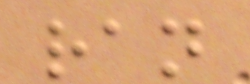ran
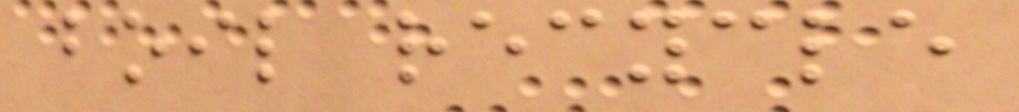boil recycle
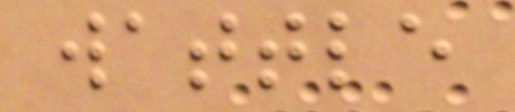wattle
